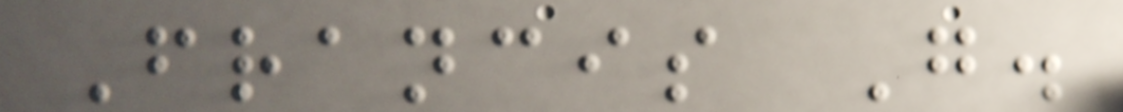Francis G.
